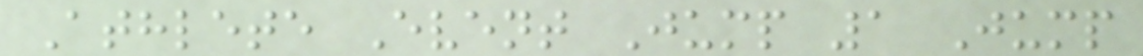Athlete Event Jump 1 Jump
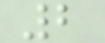2
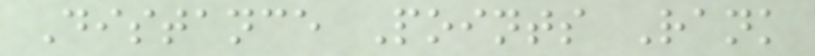Distance Points Rank
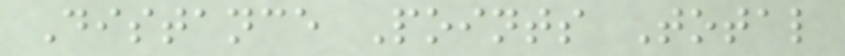Distance Points Total
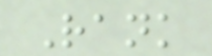Rank
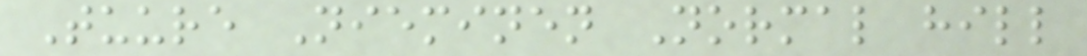Tuure Nieminen Normal hill
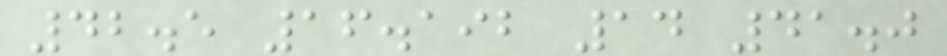42.5 16.192 14 41.0
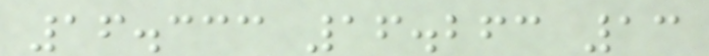16.333 16.263 13
